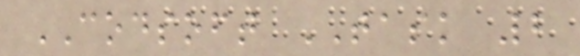CODSOFT TASK 2
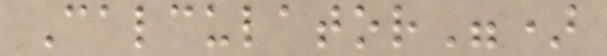Calculator")
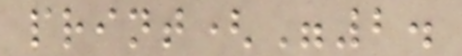print("2.
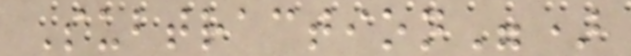Subtraction")
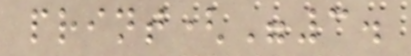print("3.
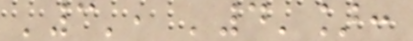'3', '4']:
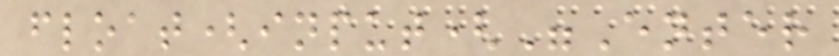float(input("Enter
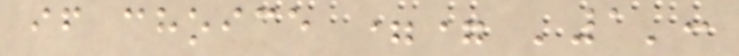if choice == '1':
